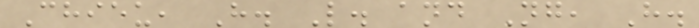Chieu, H. L. and Ng, H.
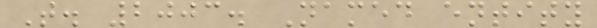T. 2003. Named entity
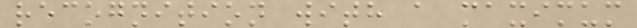recognition with a maximum
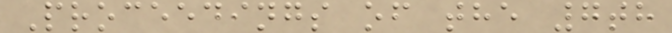Proceedings of the 7th
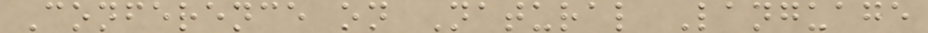Conference on Natural Language
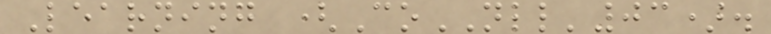Learning (CoNLL'03).
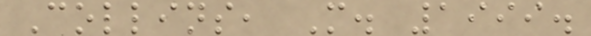Collins, M. 1999.
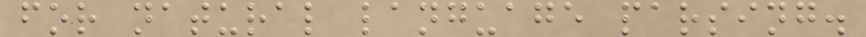for natural language parsing.
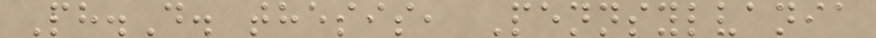Ph.D. thesis, Pennsylvania
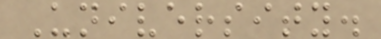University.
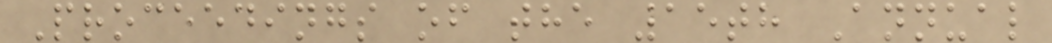Proceedings of the 15th Annual
